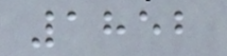1852
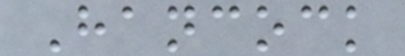Hancock
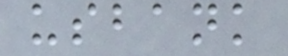usbank
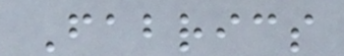Fabrics
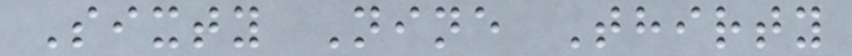Sixty Nine Thirty
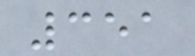351
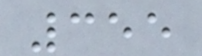355
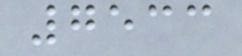7533
